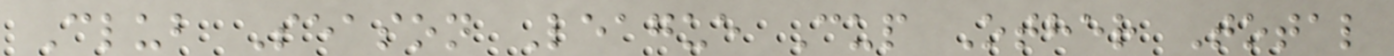Club Season League Cup Other Total
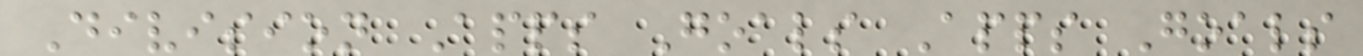Division Apps Goals Apps Goals
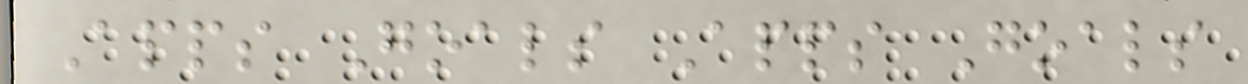Apps Goals Apps Goals
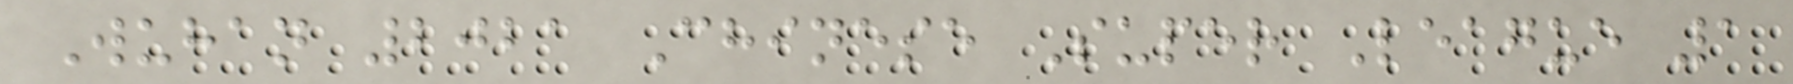Wuhan 2021 Chinese Super League 1
